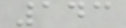143
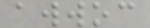awwoc
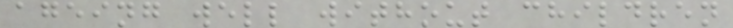ageing well without children
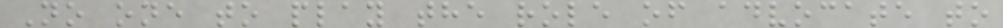No one to play the role of advocate to
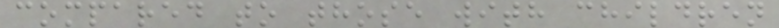compared to those with children
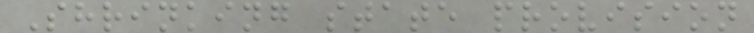Shrinking state provision
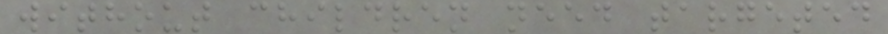without children need targeted
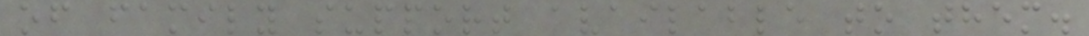of family support available to them.
